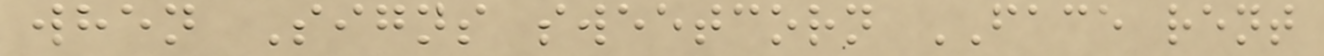when Signs sweetcorn FACE rent
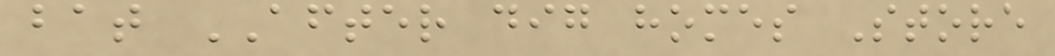bat AFTER dig homes Store
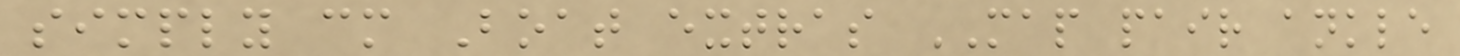simply cm Boat extras MAP pair ankle
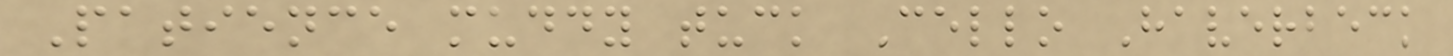Patience muddy tuck Cello Haverbeck
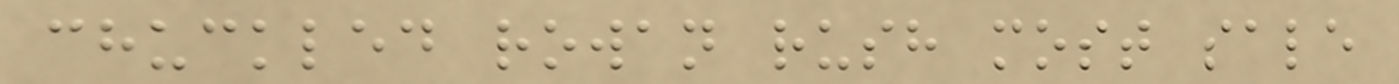chuckled rowan rush most sale
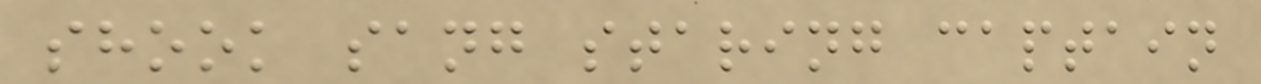shook sang staring captain
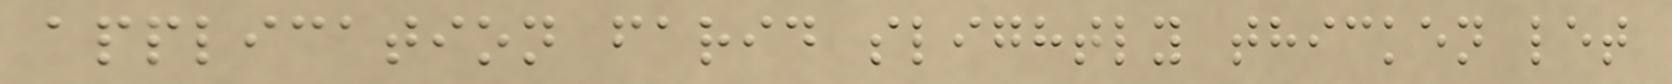application farid slightly thicken let
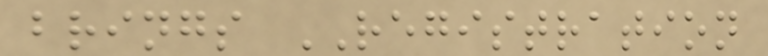brings REGISTRATION
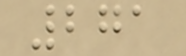271
